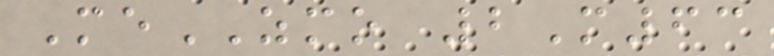MeZMO 2M63
